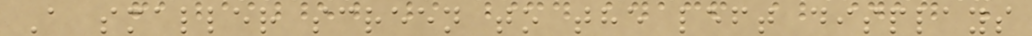A smaller screen to the left displays
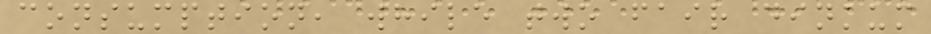consumption, while two fair dinkum
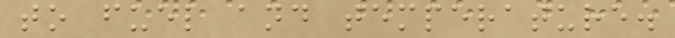to fuel and temperature.
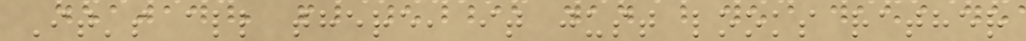It's all there, it just looks rather
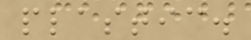plastic.
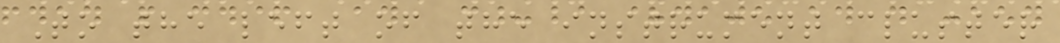To the left of the instrument cluster
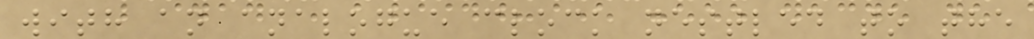with an analogue clock nestled to the
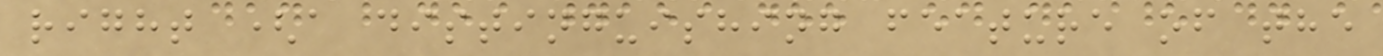right (a distinguishing feature of the
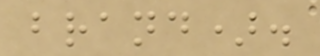brand).
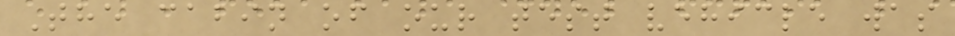The cabin of our test vehicle was
